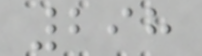298
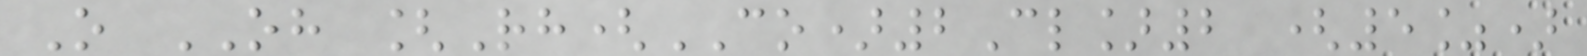O OH [Rh(CO)2Cl]2 (5%)
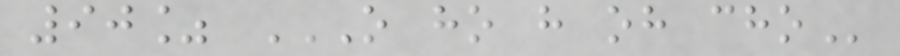90% O HO H OH CHO
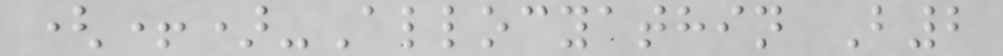(+)-Allocyathin B2
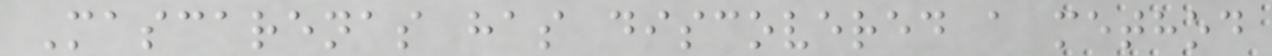Mascarenas has discovered a method
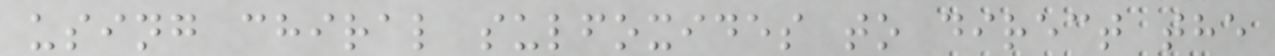using chiral sulfoxides to direct the
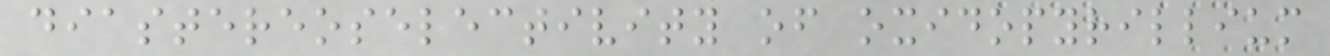diastereoselectivity of oxidopyrillium
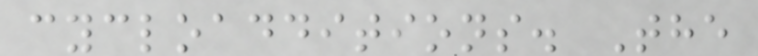cycloadditions. The
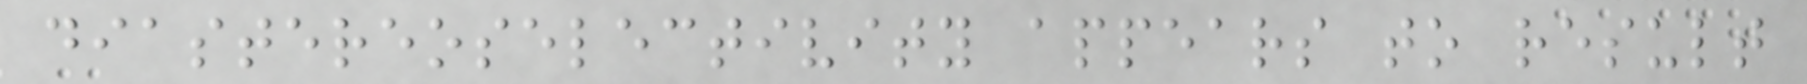diastereoselectivity appears to result
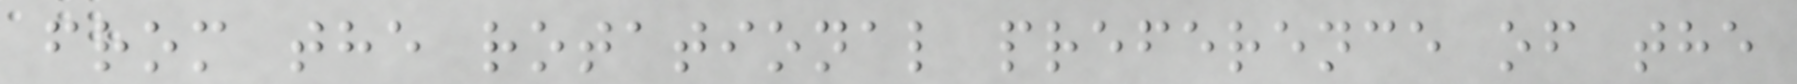from the rotational preference of the
